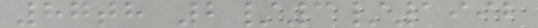87th 2/3/1992
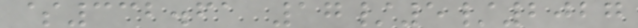$332.61 17/5/2027
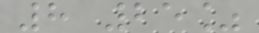8 25%
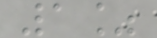1%
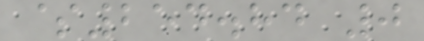$254.84 0
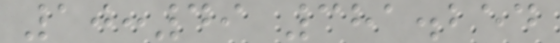10:49 381.254
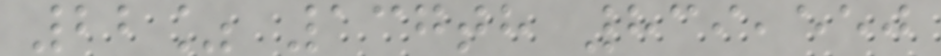22% 137th 839,550
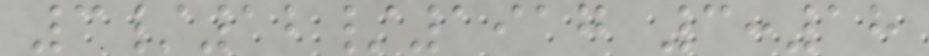3/12/1917 3:18
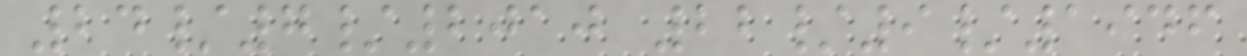24/7/2010 22/9/1946
